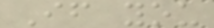If you
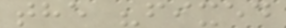the "fixed
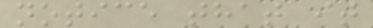notice that it
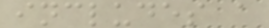includes a
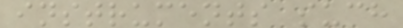instruments such
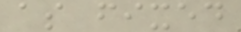as fixed
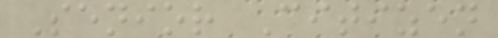Senior Citizen
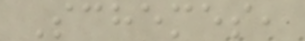Schemes,
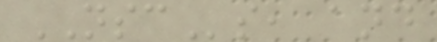NSCs, and
